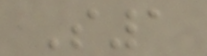S1
